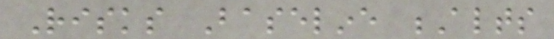Risks Baseline Alts
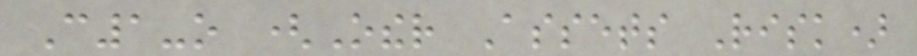C1-o (Other Assets Risk)
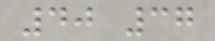40 37
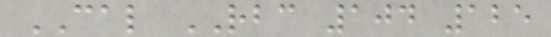CAL RBC 104 125
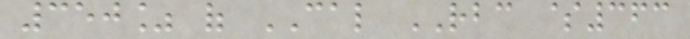350% of CAL RBC $363
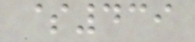$439
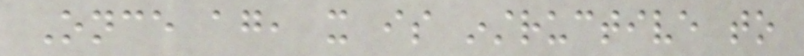Once again, it is instructive to
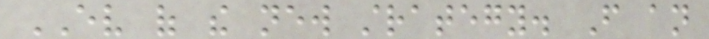EV of the new strategy. From an
